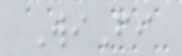WiFi
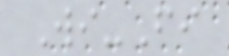Wi-Fi
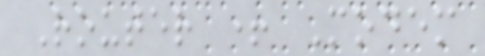Router + Modem
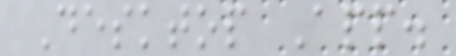Desktop App.
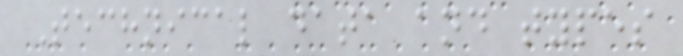Technical data and types
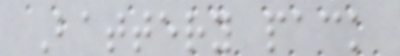Battery pack
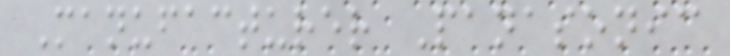Manufacturer Panasonic
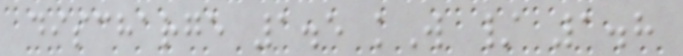discharge 1.5 kW / 1.8
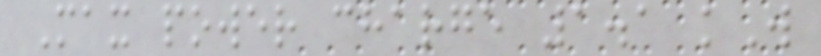Max power charge 1.1 kW
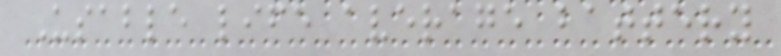Usable life average battery
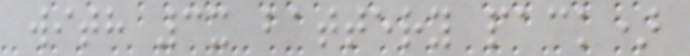with 3x battery pack)
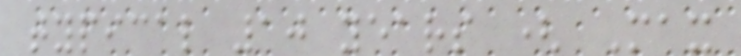typical 10 years ( Max
